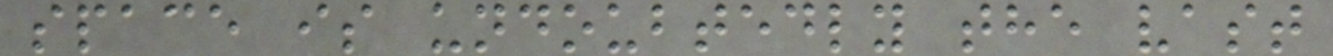space is undoubtedly the vast
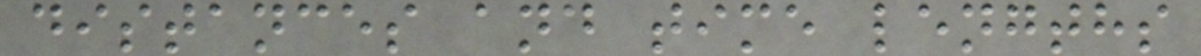distances and time lengths
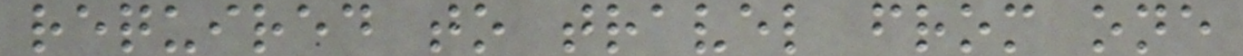required to travel from one
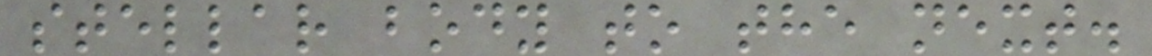stellar body to the next.
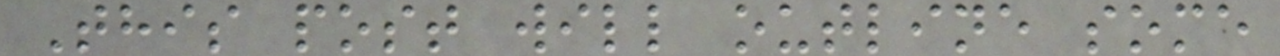This post will outline some
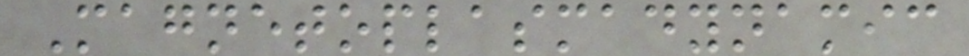Magnetoplasmadynamic
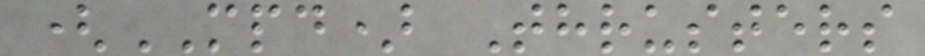(MPD) Thrusters
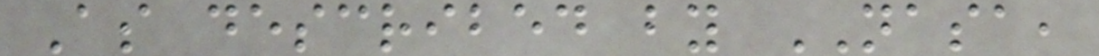As described by NASA,
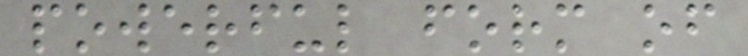powerful form of
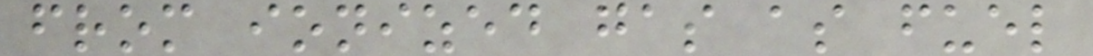from ionized gas as fuel
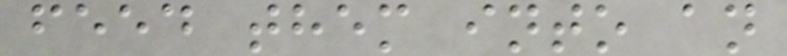feed them into an
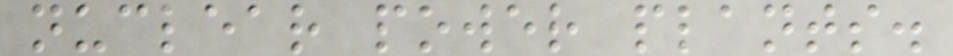nuclear power plants.
